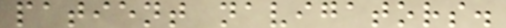patient navigators.
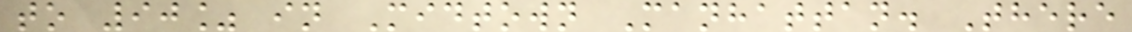to 90% in Midtown Manhattan. There
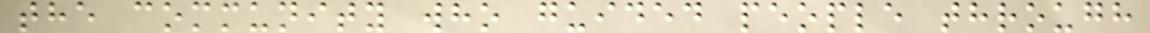the community who guided people through
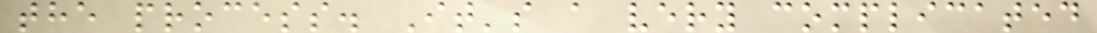the process. It's a very complicated
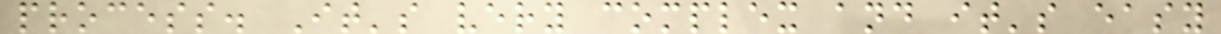process. It's very complex and it's easy
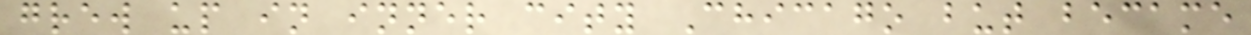grew up in inner city Chicago but became
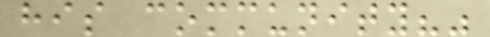his community?"
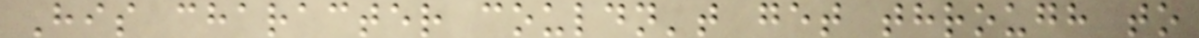His character couldn't get through to
